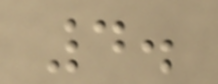4.
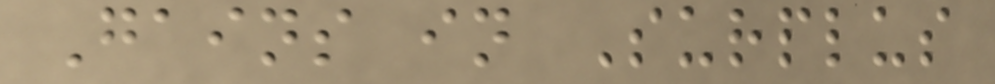Gains in Surplus
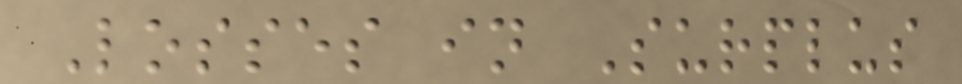Losses in Surplus
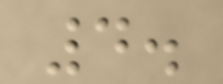4.
